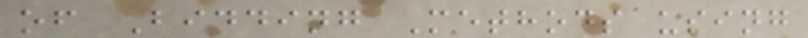of Bidding Methods using
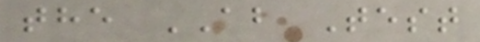the AB Test
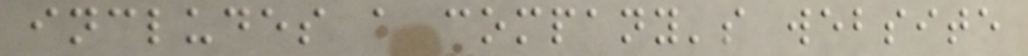includes a company's website
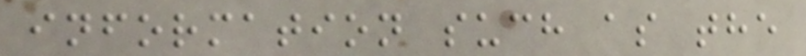information such as the
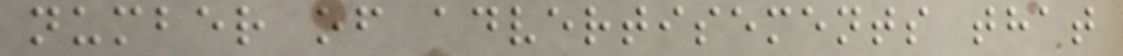number of advertisements that
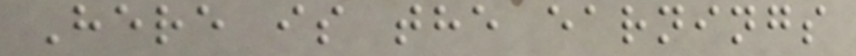Here is the earnings
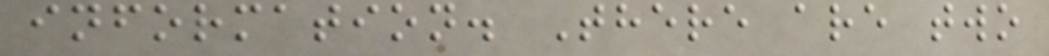information. There are two
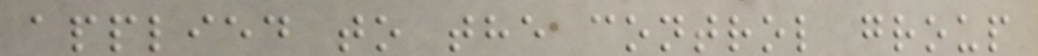applied to the control group
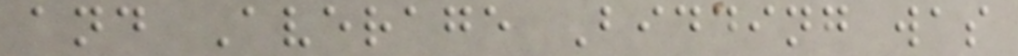and Average Bidding was
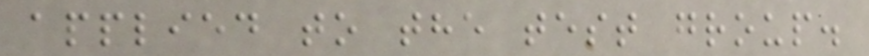applied to the test group.
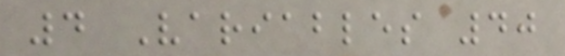4 Variables 40
